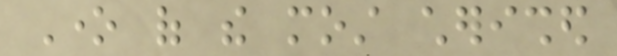One of the most cherished
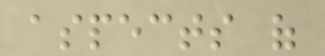aspects of
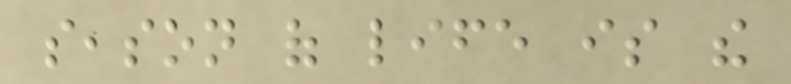season of life is the
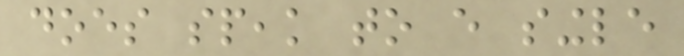does speak to every single
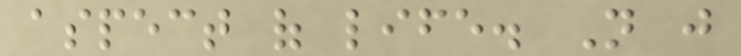aspect of life. Not just
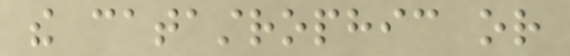the catastrophic or
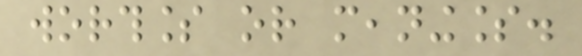worthless or meaningless.
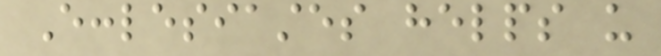Ecclesiastes helps us
